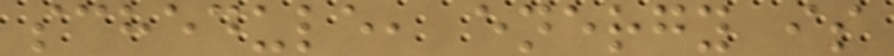schedule, energy is
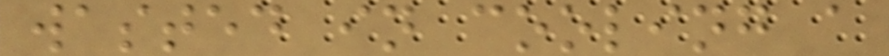wasted in cooling a
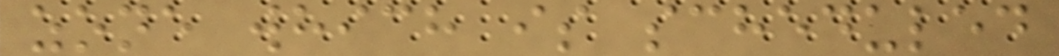zone which is scheduled
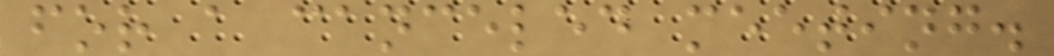for a canceled meeting.
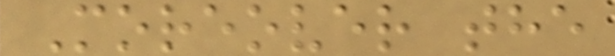Moreover the
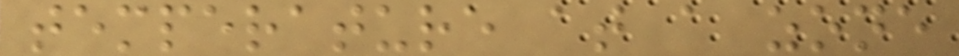temperature at a zone
